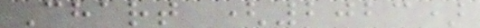Chart (2023)
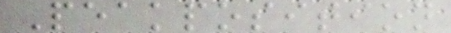Peakposition
